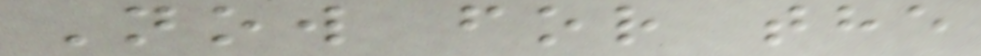Now for the
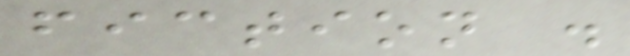fiction .
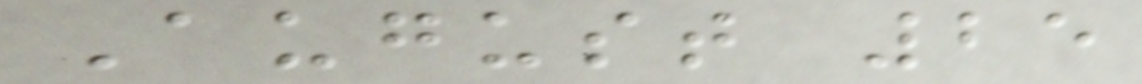August 25
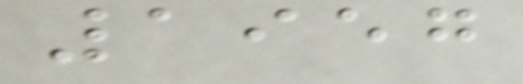1957
